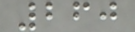260
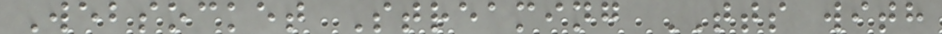Websocket Streaming TTS with
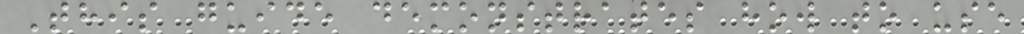This guide demonstrates how to use
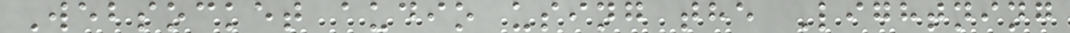Websocket audio using the Lightning
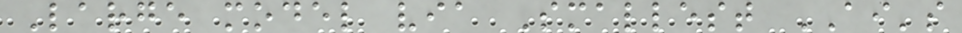Large model via Smallest AI's
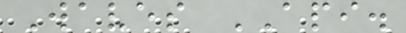Waves API.
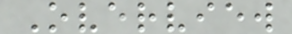Overview
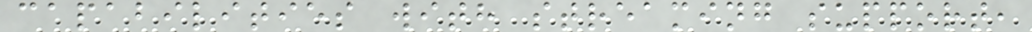capabilities with streaming support,
